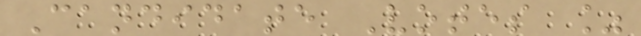Candidate Votes %
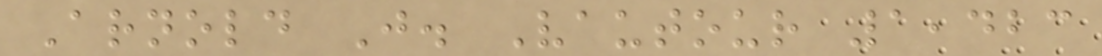Arnold J. Vautour 1,423
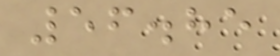56.85
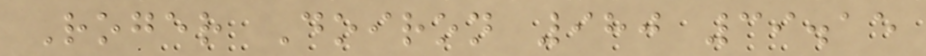Roger Doiron 980 39.15
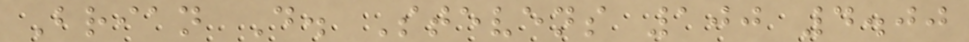Brian D. Stevens 100 4.00
